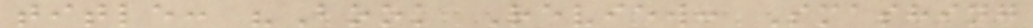title: "Book Review: Smashing
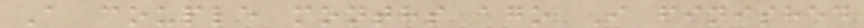A couple months ago I finished
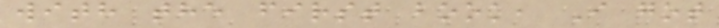with the first book, I got
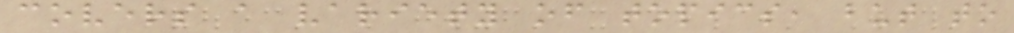covers a variety of topics, but to
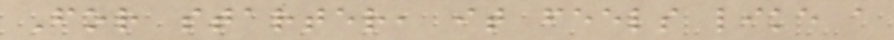For starter, it feels like a
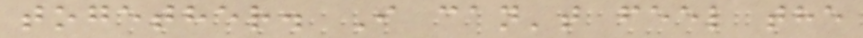together. I can't feel the
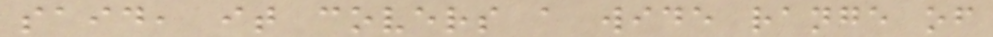said, it covers a wide range of
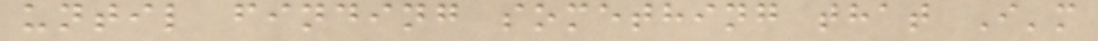until finding something that I'm
